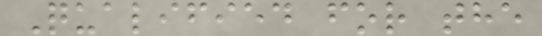Qualified for the
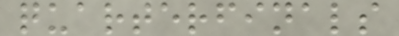quarterfinals
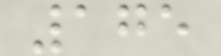175
